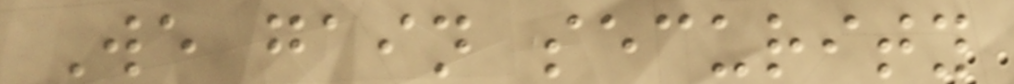We gain security
